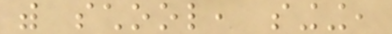with school, singing,
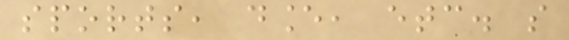sports, dance, etc. so
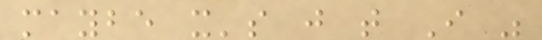maybe it's just that I was
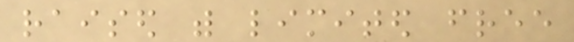raised with limited free
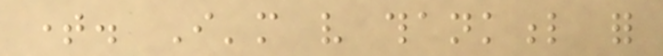time. I'm very thankful for
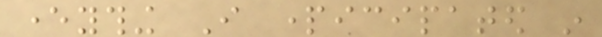everything I participated in
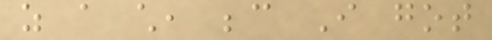as a child, because I got
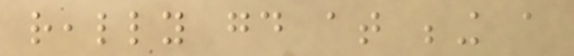really good at being a
